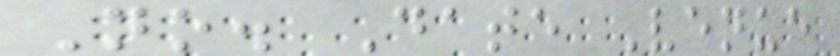No. Date Venue
